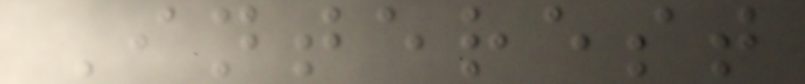Interest
